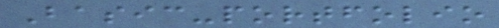Basic-portfolio
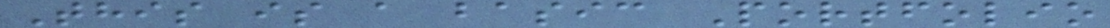This is a basic Portfolio
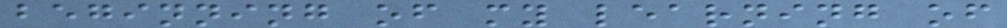beginning of my learning of
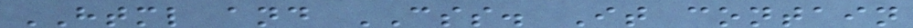HTML and CSS. It contain
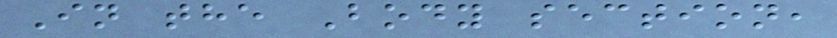In the Body section,
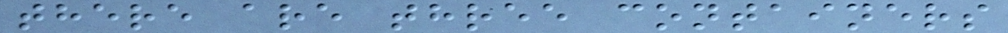there are three containers
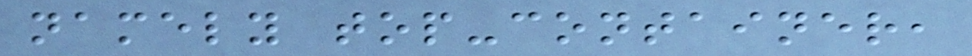namely top-container,
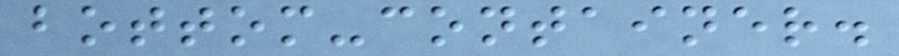bottom-container.
